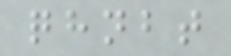qhnbt
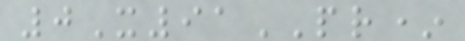0X91PR*
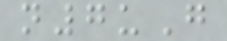n7uG
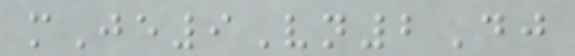mJe9Vn2Dj
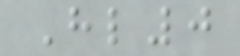Hl0
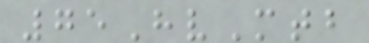75HvMtb
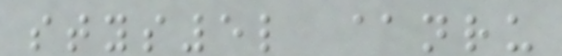stys5l @nru
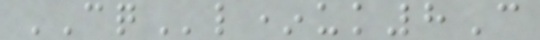CQl*uk8C
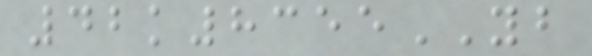42k8355YB
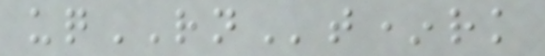uqRNt*rk
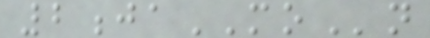2jaMOn
